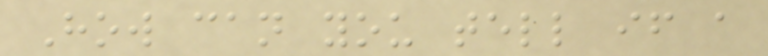How can you tell if a
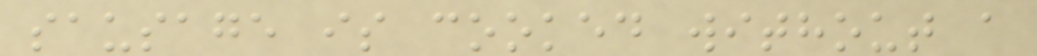sausage is cooked without a
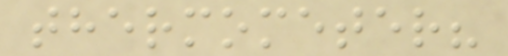thermometer?
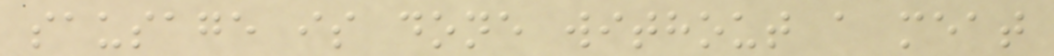sausage is done without a meat
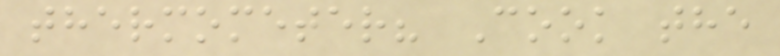thermometer? Cook the
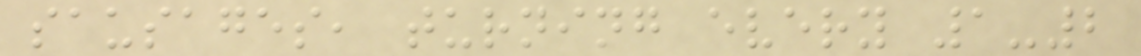sausages, turning every 1-2
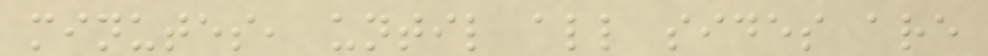minutes, until all sides are
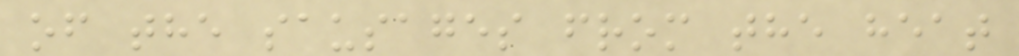of the sausages from the heat
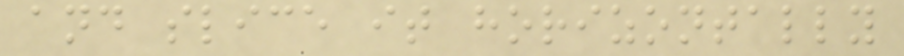and slice it horizontally
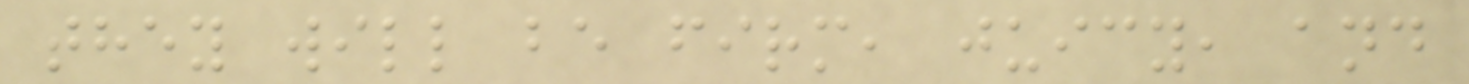they will be firm, juicy, and
